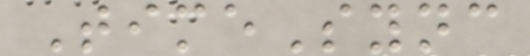TimeSync
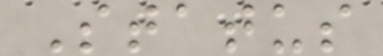Status
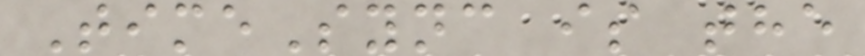TimeSync is the
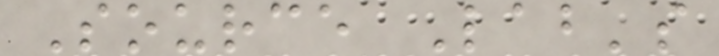Source Lab's
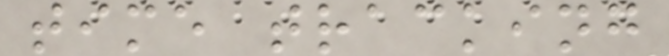time tracking
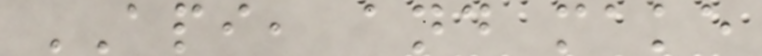API, and make
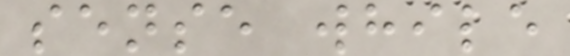sense while
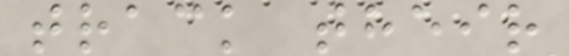track their
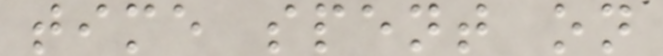time spent on
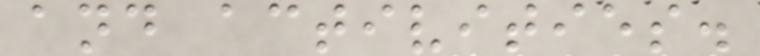and activities.
